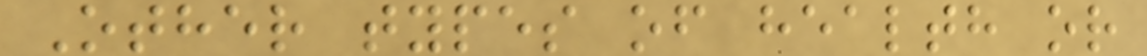Other types of health or
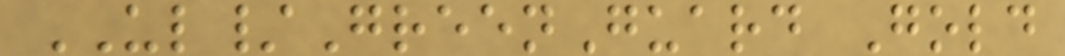UL/GreenGuard Gold
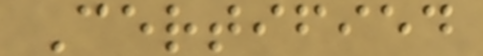Certified
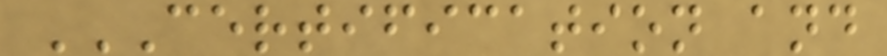CERTIFICATION AND
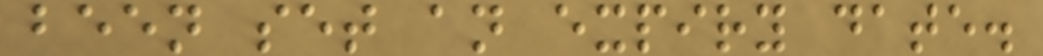been set an expiry date.
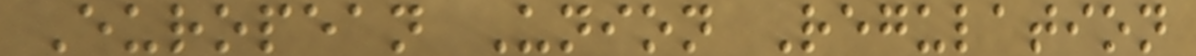European Union Regulation
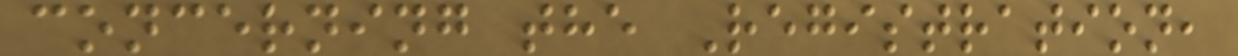concerning the Registration,
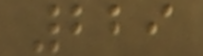229
